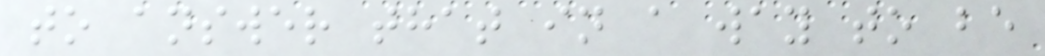to answer that in a way to be
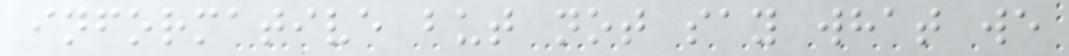informative but not say what we
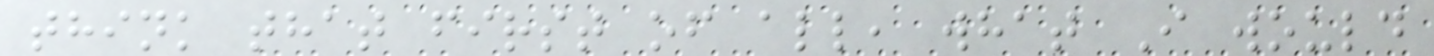think that first of all, what I would
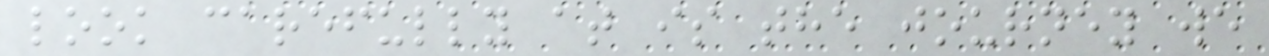look carefully at is the journey we
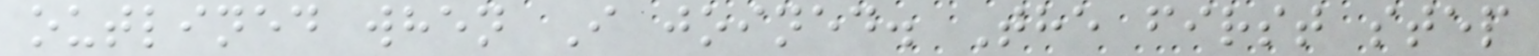outlined when I joined. The first step
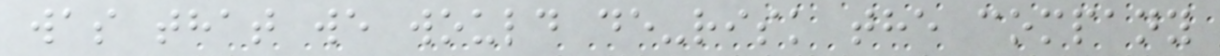was that we would de-risk the company
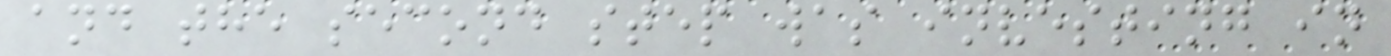and the second step was investing in
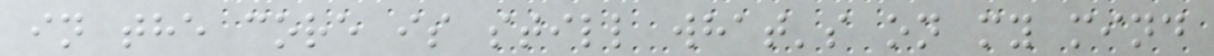in the core is still what's on my mind
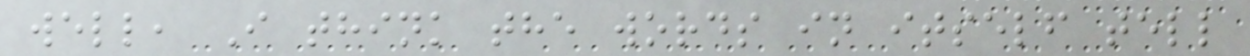well, I think the words in itself tell
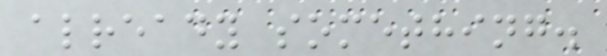already something.
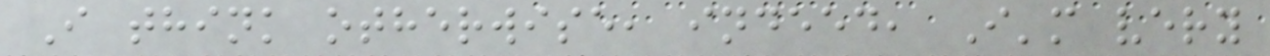I think otherwise, indeed, I'm very
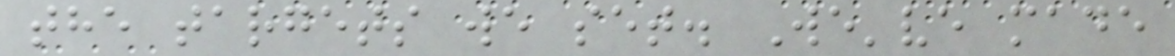the targets we set. We've made
